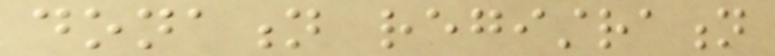donation registration
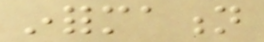information
